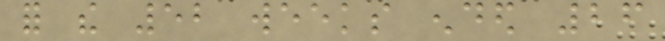for the 52 weeks ended 26
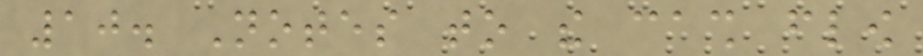10. Notes to the cash flow
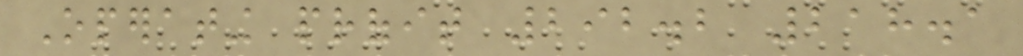Operating profit 292.2 218.1
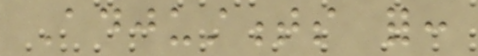Adjustments for:
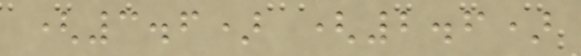(3.6) (2.6)
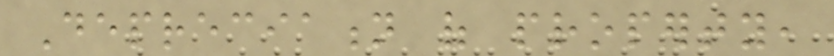Depreciation of property,
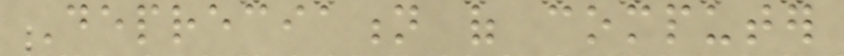Depreciation of computer
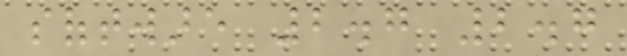software 2.7 2.7
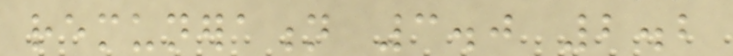remuneration 3.0 2.2
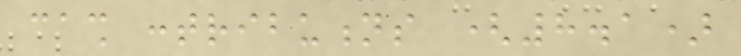cash contributions (8.1)
